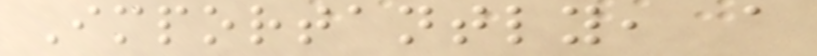Importantly, a
